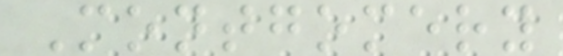Montgomery
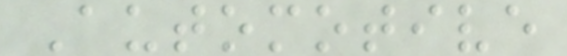Automotive
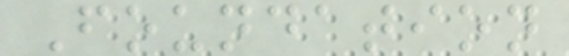Foundation
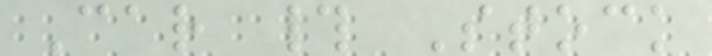Car # Stock
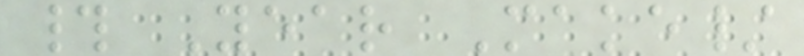# Year Make/
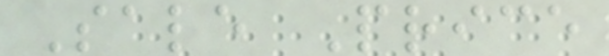Sale Price
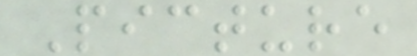Picture
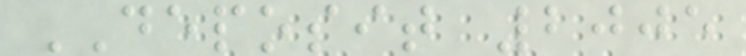DEPOSIT 2005
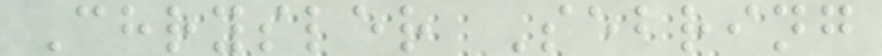Chrysler Sebring
